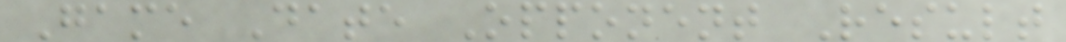Game Date Opponent Result
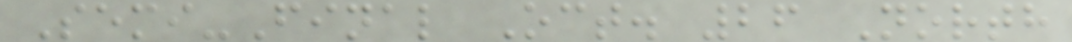Semi-Final Oct. 26 North
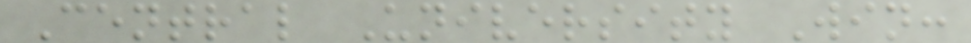Central University Win:
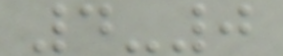4-0
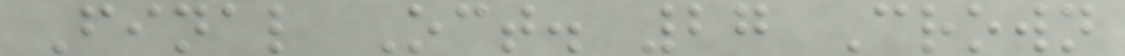Final Oct. 27 Crown
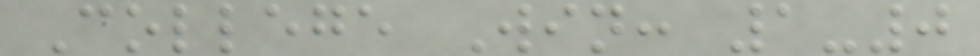College Win: 1-0
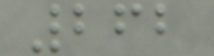262
